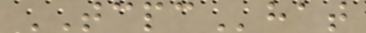TCPChat
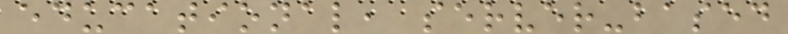educational, server-based
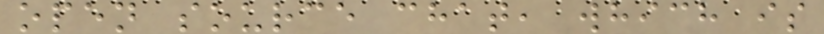open source chat, which is
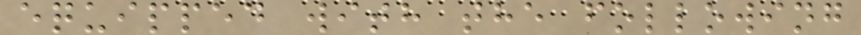equipped with the following
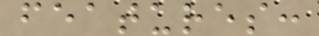features:
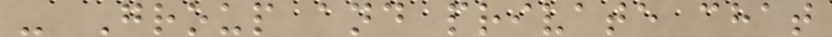- Group and private chat
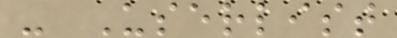- Userlist
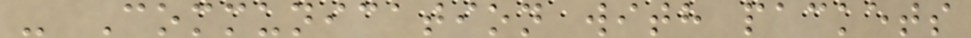- Communication with packets
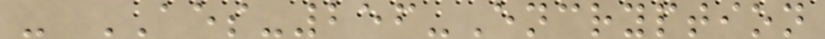- AES-256-Encryption
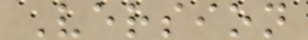Version
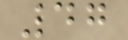47
